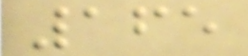165
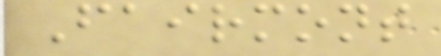Fairmont
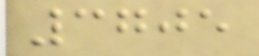3705
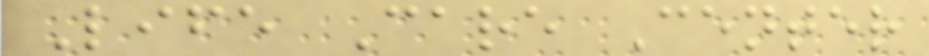Life Care Center
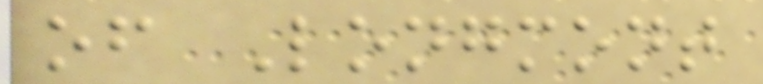of Longmont
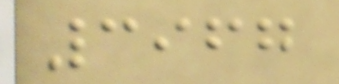3967
